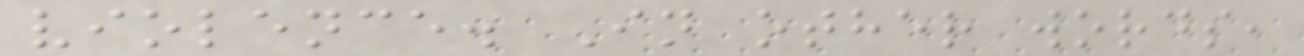violence. In other words,
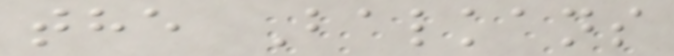the Balkans
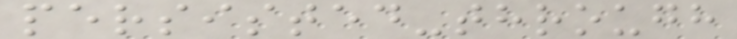persisted-through
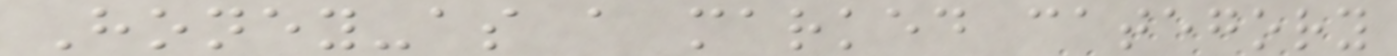Honey-as a marked category
